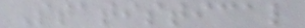Statistical
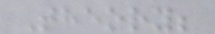Theory;
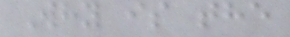Why is the
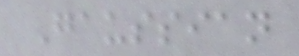Gaussian
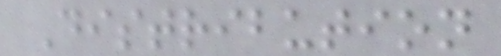Distribution
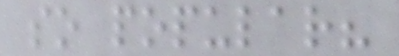so popular?
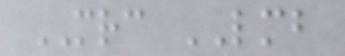MRC LMB
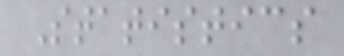Statistics
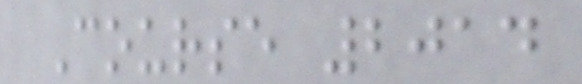Course 2014
